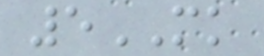5MK
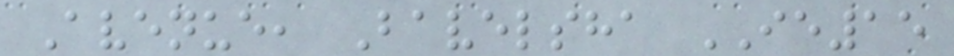Avenue, Bavelsha IE15
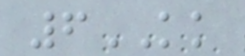6KK
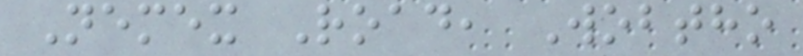Nemex Road, Wobtho
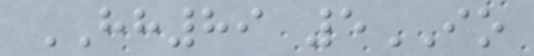HH89 5IO
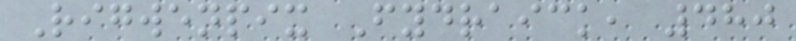Rigwenpix Fydraick, 480
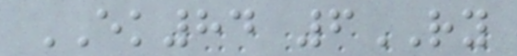EK84 6RY
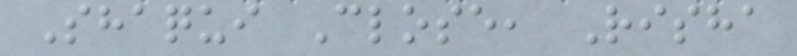Shaqui Close, Risha
